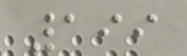199
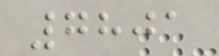7801
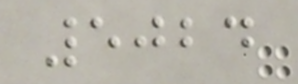5024
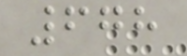678
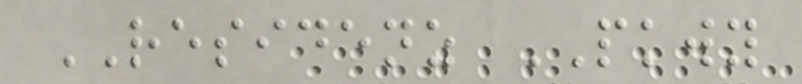RESIDENZ PKWY
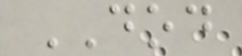DOD
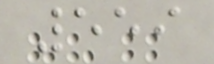559
